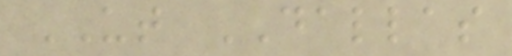UT DALLAS
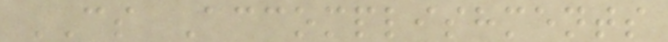CS Accomplishments
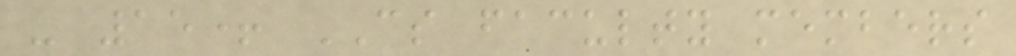- 15+ CS faculty members
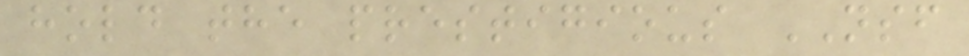hold the prestigious NSF
